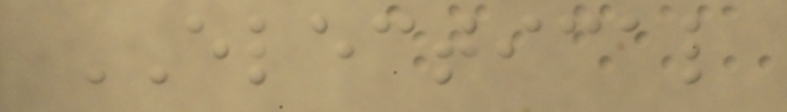ELECTICAL
